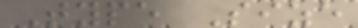Type Size
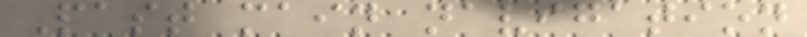Past main navigation
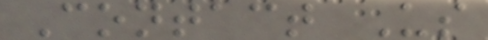Contact Us
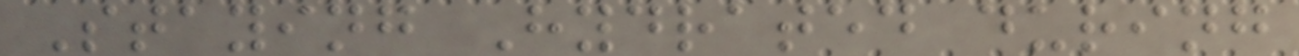Staying Hydrated during
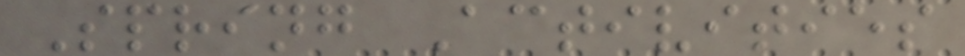Spring Activities
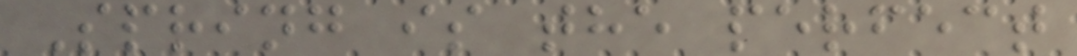Spring is the perfect
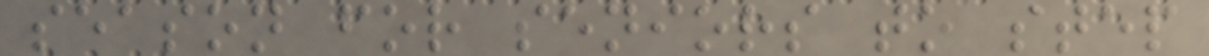season for seniors to step
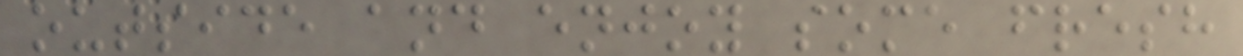outside and enjoy some fresh
